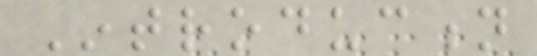Introduction
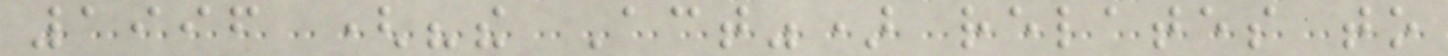1996 ("the Act") relates to
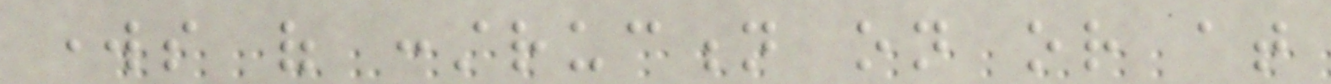works of construction on or at
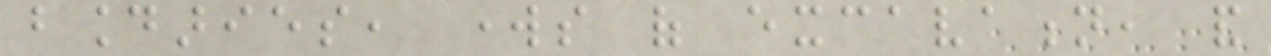boundaries, works of excavation, and
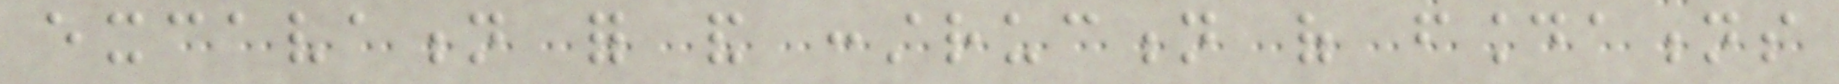excavation for and construction of foundations
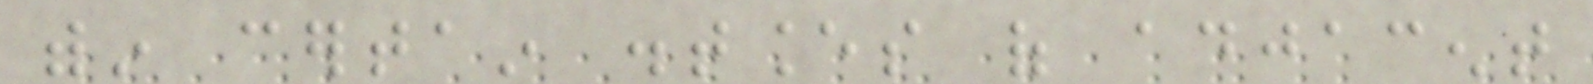within certain distances of adjacent
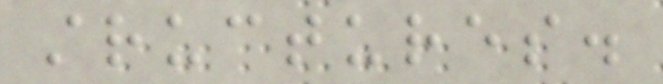structures.
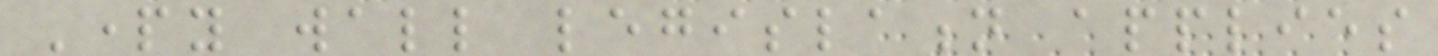Party wall legislation applies
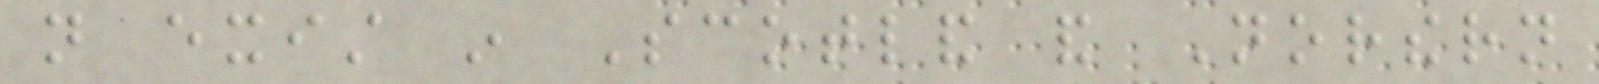not exist in Scotland and Northern
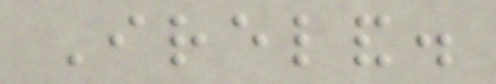Ireland.
